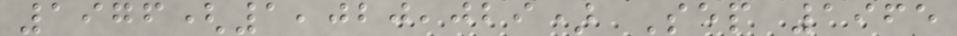1976(1,020,029) Sep 1965
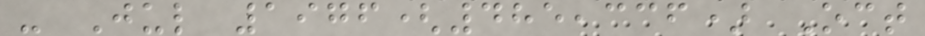- Jul 1976(485,336) Oct
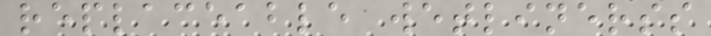replaceable wetlinerss
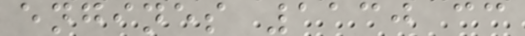engines 1130 cc
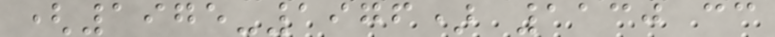(1975-1976) 1130 cc
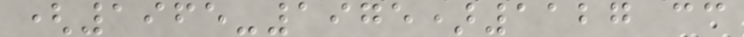(1965-1975)1127 cc
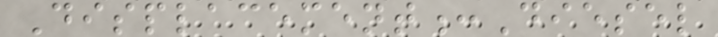Displacement:Diesel
